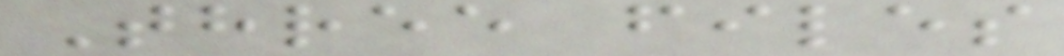Three files
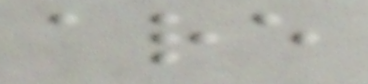are
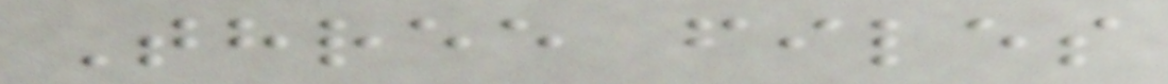Three files
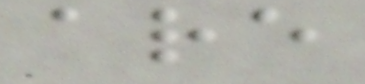are
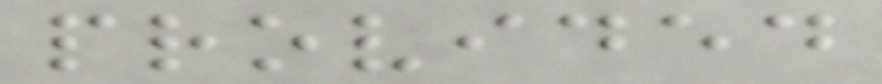provided
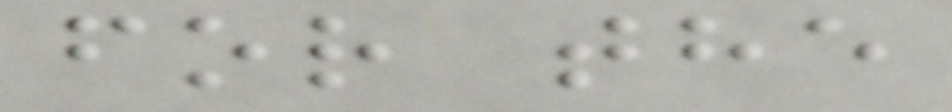for the
